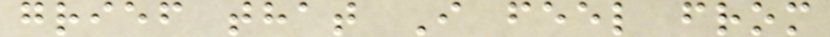grief that I feel from
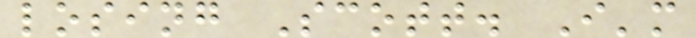losing Scott. I'm
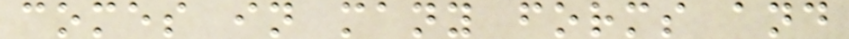comes in many forms and
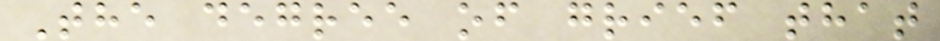The degree of grief that
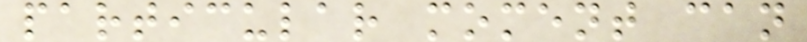particular moment can
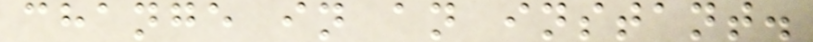change in an instant.
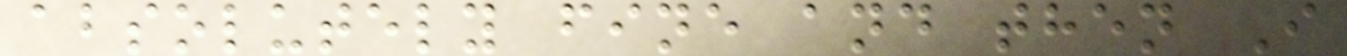absolutely fine and then I
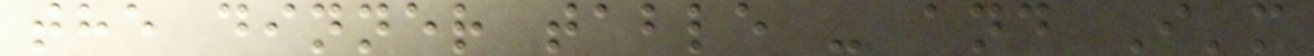the dinner table - and I'm
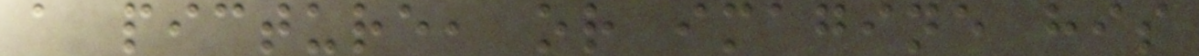a picture, or imagine his
